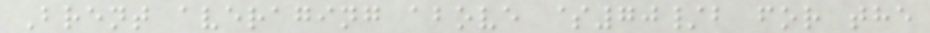Brent averaging above $70/b for the
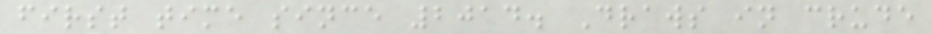first time since 2014. Draws in crude
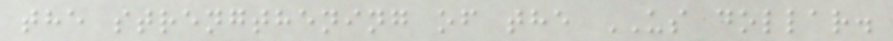the strengthening of the US dollar.
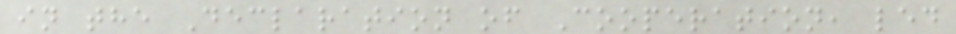in the Declaration of Cooperation, led
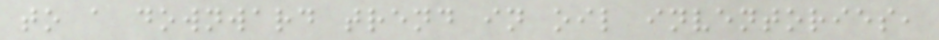to a downward trend in oil inventories,
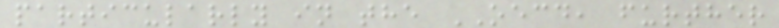particularly in the OECD, further
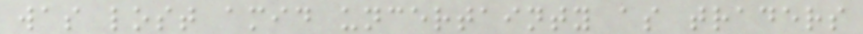was lost amid uncertainty as traders
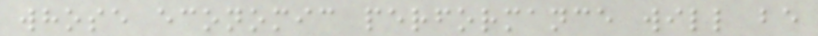whose economic performance will be
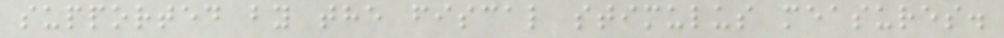supported by the fiscal stimulus measures.
